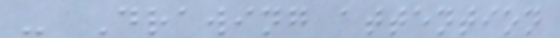- Drawing attention
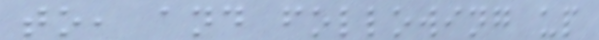to, and following up
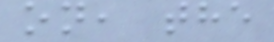on, the
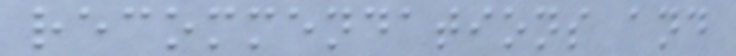recommendations and
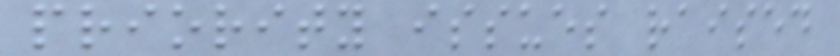priority issues raised
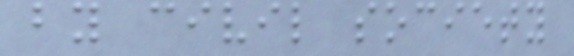by civil society
